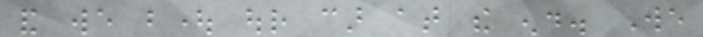and we bought our car at the end. We
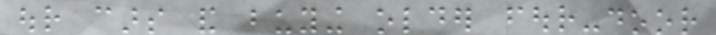our cars and buying older four-door
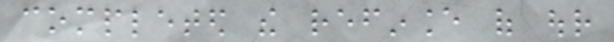completed the refinance of our
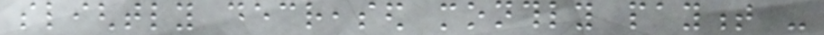slightly decreased monthly payment -
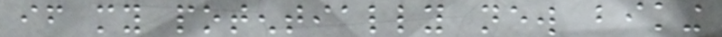if my potentially new biking
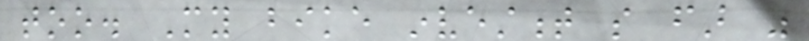too. My bike investment so far was
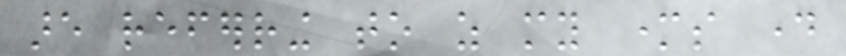are referring to as my mothers day
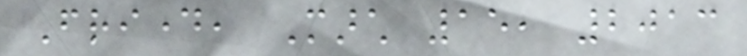Friday, March 15, 2013
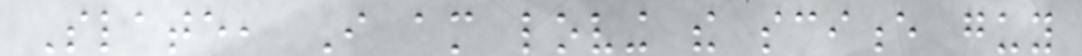Slate, I am loving the science guy
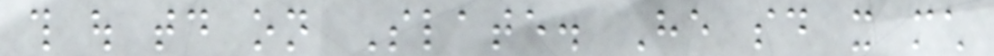this out today on Slate. He said it much
